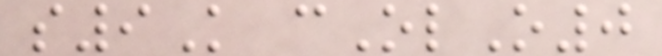s9K cOlO0
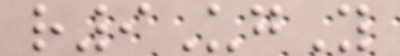r9UgY
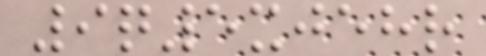9q5xjehr
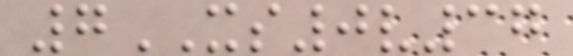7XS0v37
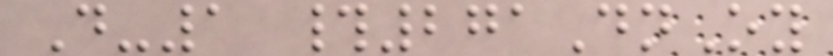D-1 #271DnOy
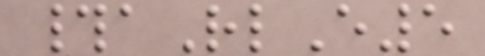#aRlE5
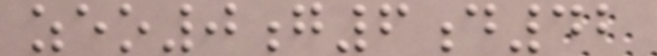zeo0g6d42
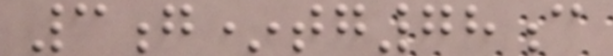3g*tg78c
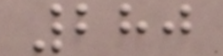280
